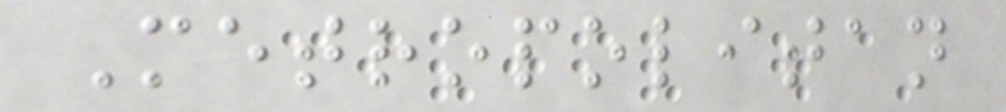Metropolitan
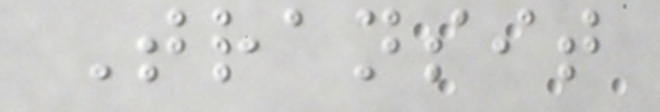Transit
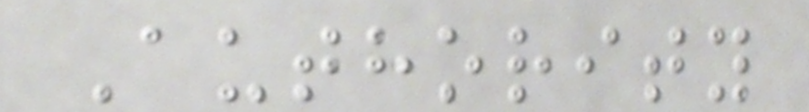Authority
